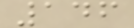146
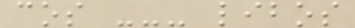cos --- libos
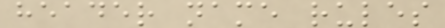header name rules
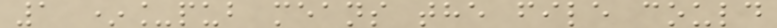1 *_pub means the file could
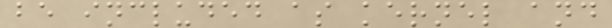be included as kernel and
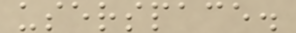userspace.
